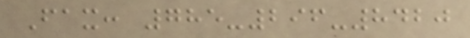Fax: 785-296-8420
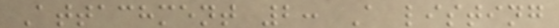Attachment 2: A listing
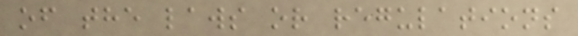of the laws or regulations
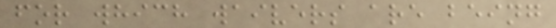for which waivers are being
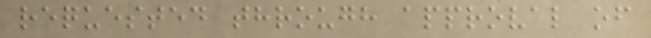requested through approval of
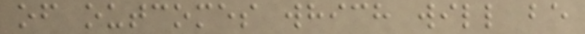of outcomes which will be
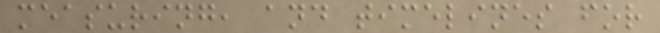measuring, and timelines for
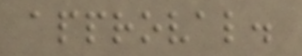approval.
